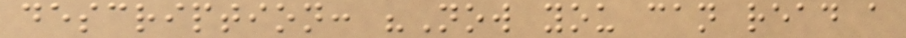description: "Now you can read a
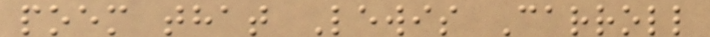poem that Lewis Carroll
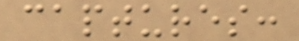captures:
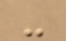-
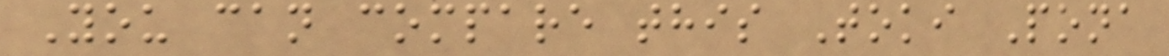You can compare this Toki Pona
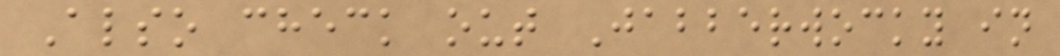Also check out Jabberwocky in
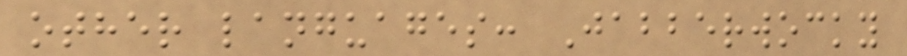other languages: Jabberwocky
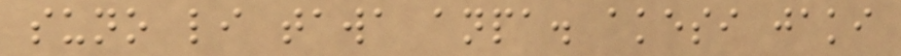suno li tawa anpa. akesi jaki
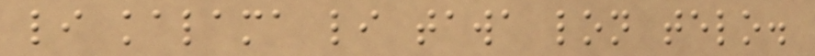li kalama li tawa lon telo.
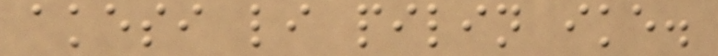akesi li pilin ike.
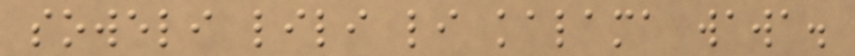soweli lili li kalama wawa.
